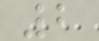2
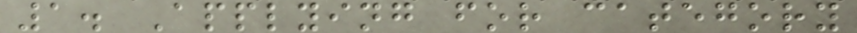1. Applying for category
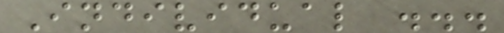Individual ...
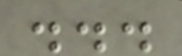...
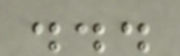...
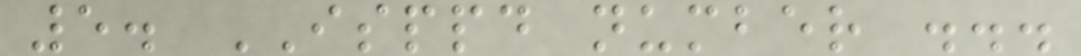5. ISPPD number ...
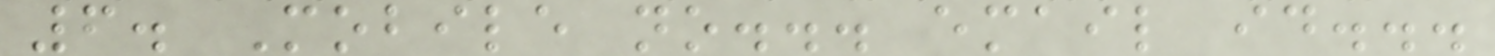6. Mobile no... email id...
